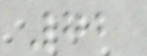72
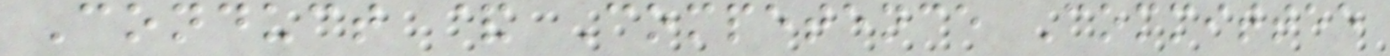Conduct & Competence Committee
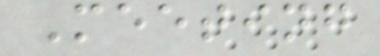Meeting
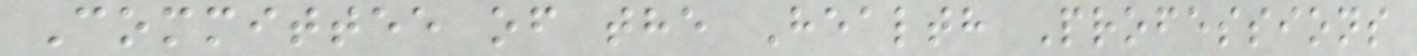Committee of the Health Professions
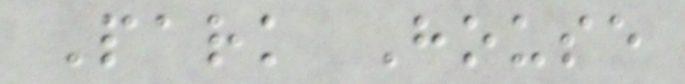Park House
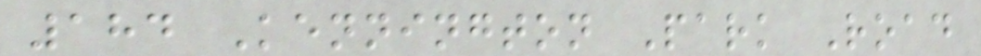184 Kennington Park Road
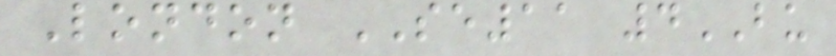London SE11 4BU
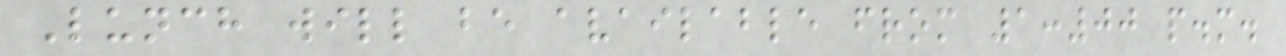Lunch will be available from 1:00 p.m.
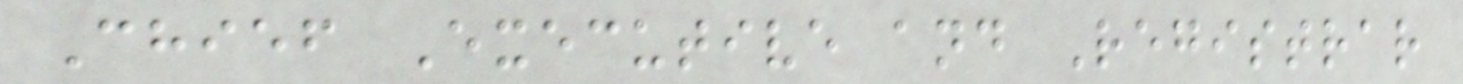Chief Executive and Registrar
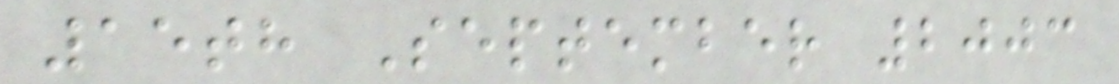15th September 2003
